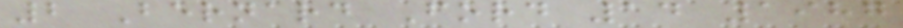2 Bernard Ford 14 1987
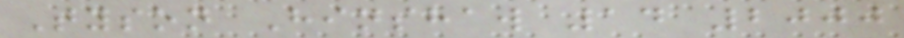Tyson Hinshaw 14 2000
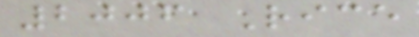2006 Rice
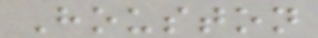Houston
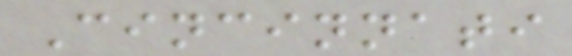Cincinnati
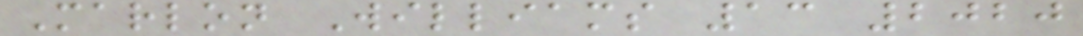Marlon Williams 13 2020
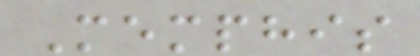Memphis
